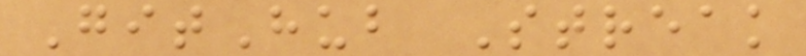GitHub Streak
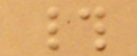#
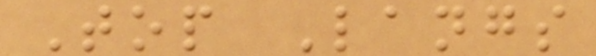Top Langs
